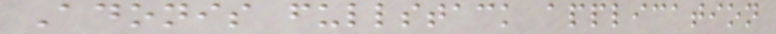Adonis fullstack application
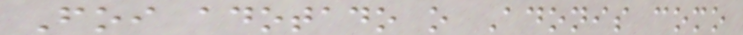Foi adotado o Adonis como
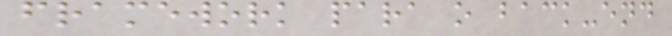framework para o back-end
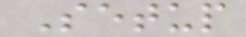Setup
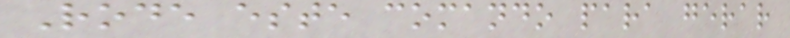Rode este comando para gerar
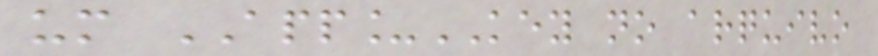um APP_KEY no arquivo
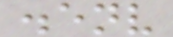.env
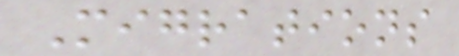Migrations
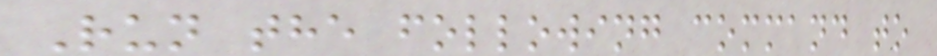Run the following command to
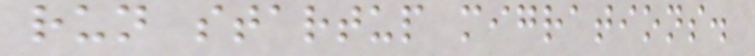run startup migrations.
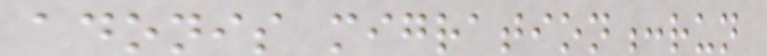adonis migration:run
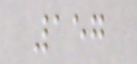157
